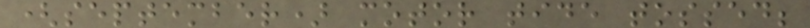(september) motor tide tossed;
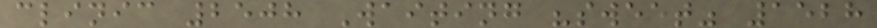clinic 2508 Waiting "sweet" 1528
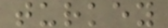turkey
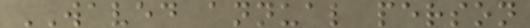WAVED annual person
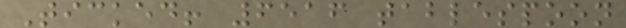Ticked! 6516 tablespoon
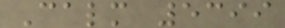Calm 5399
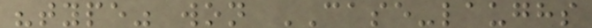"type" won CASE-laughs
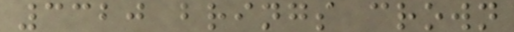3320 brings crown
